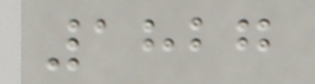1827
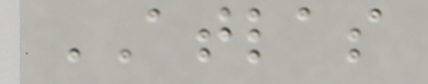ATLAS
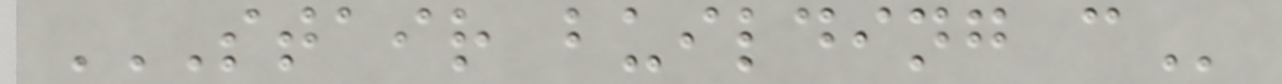STAIR BUILDING C
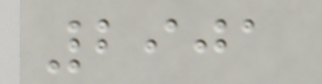2901
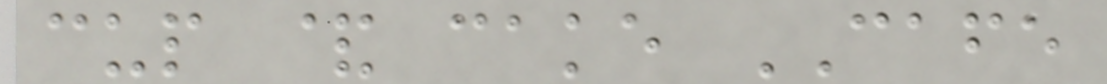cup & cake CAFE
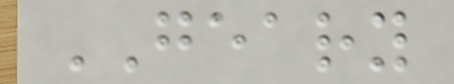GEARY
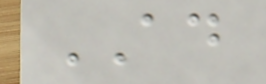AD
